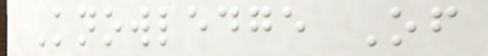Knowledge Of
